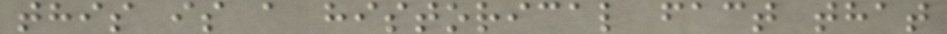this is a historical fact that
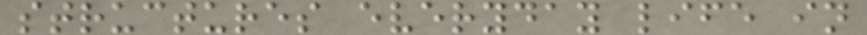structures everyday life in
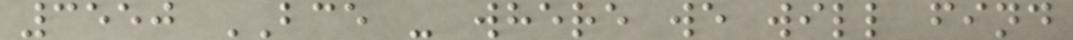3550 BCE - where we will find
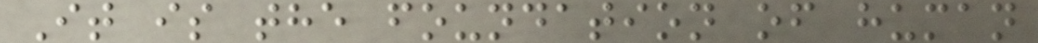It is the foundation of human
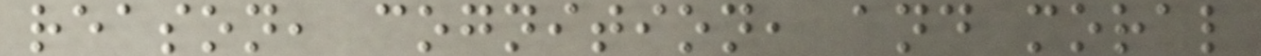reason, cognition, and moral
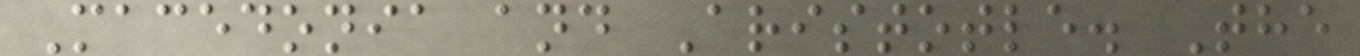Macedonia and Aristotle. The
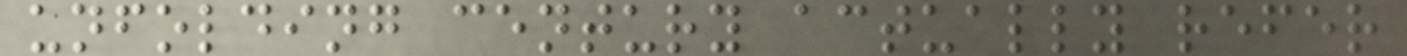unfolding century actually refer
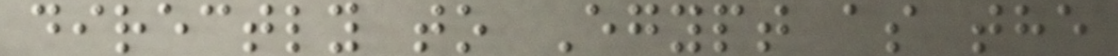directly to Egypt as the
